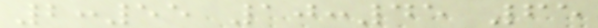2:55 10:45 65
